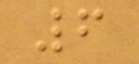6
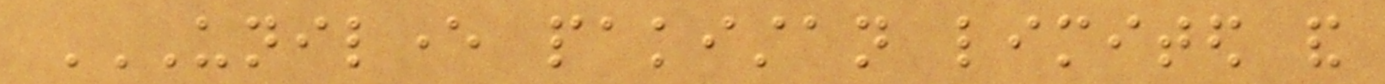UNILEVER PAKISTAN LIMITED AND
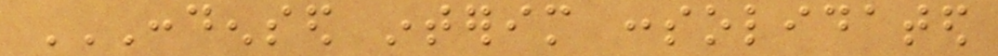CONDENSED INTERIM CONSOLIDATED
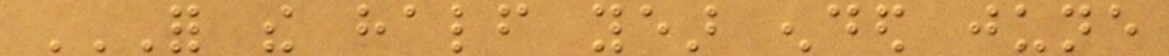FOR THE HALF YEAR ENDED JUNE
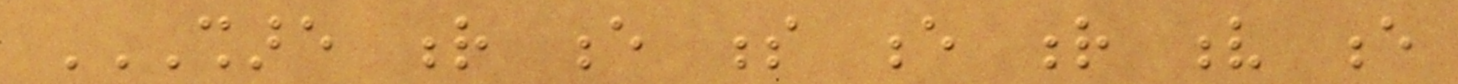SHARE R E S E R V E
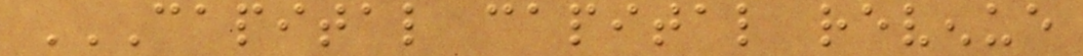CAPITAL CAPITAL REVENUE
